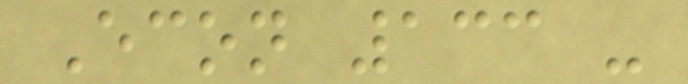Econ 133 -
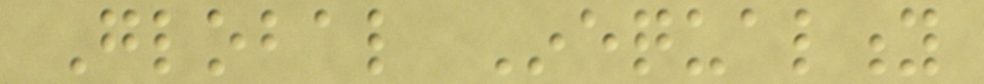Global Inequality
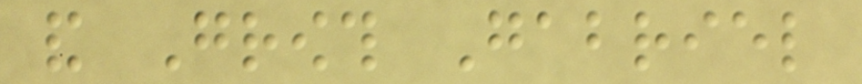and Growth Gabriel
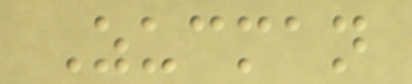Zucman
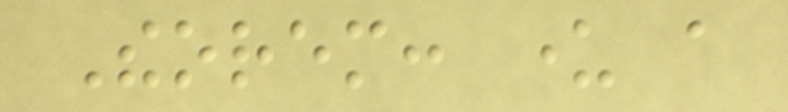Theorem: under a
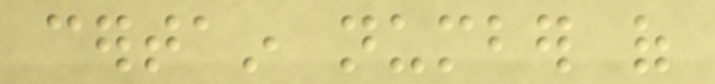certain number of
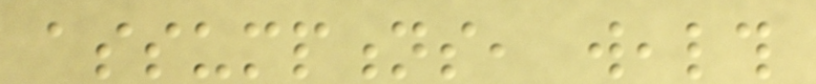assumptions, wealth
